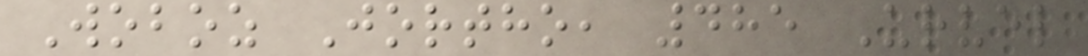Woboz Jortho, 485 Urvel
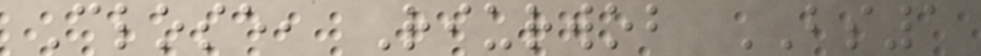Close, Riurwob BS1
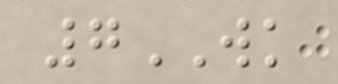7WK
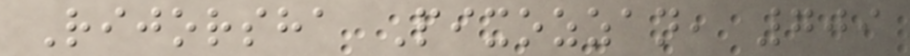Rijorsha Pixozzan, 709
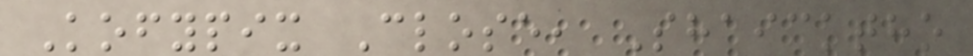Kofypix Close, Shaicktho
